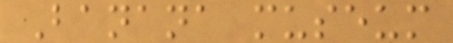Banana museum
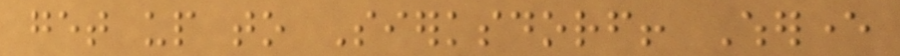get up to Sierksdorf! Wherever
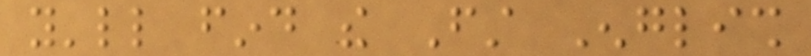you'll find the First English
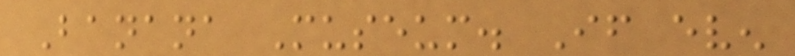Banana Museum. If even
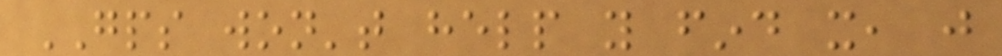GPS won't help you find it, just
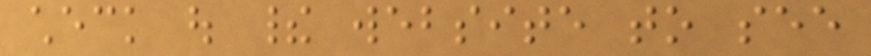check out their website to see
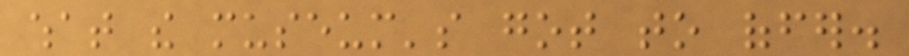what the museum's got to offer.
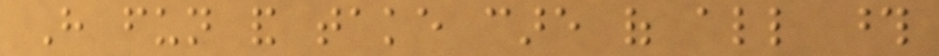Have fun and take care of all those
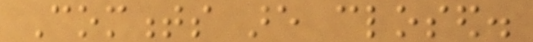Comments are closed.
